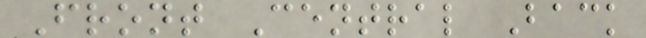Front Central Back
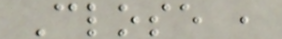Close ,
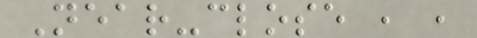Near-close , ,
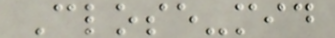Close-mid
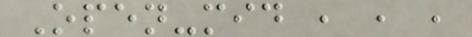Open-mid , , ,
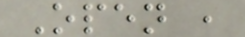Open ,
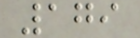179
